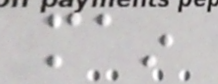main
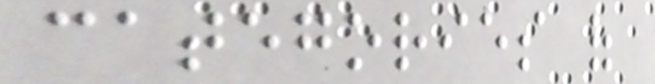categories of
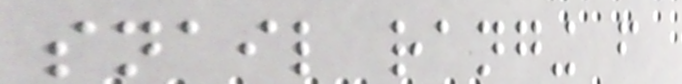snail ranging from
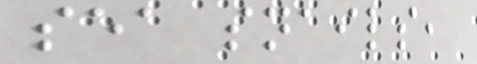sea snails,
